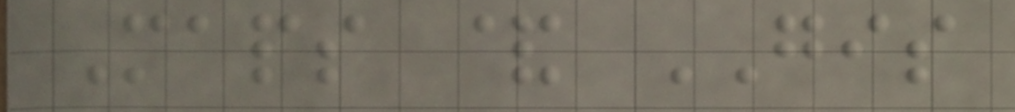Maps & GIS
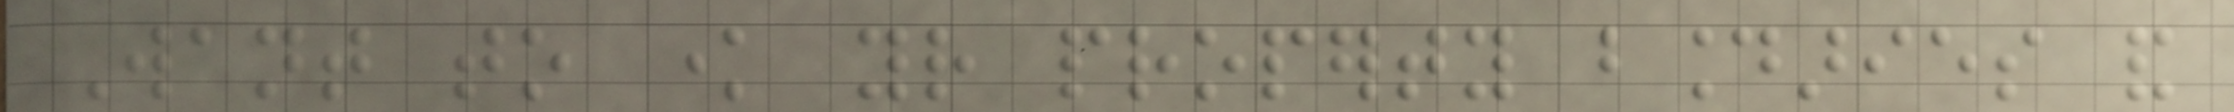Want to know your property boundaries and
